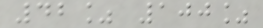42% 100%
